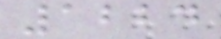1224
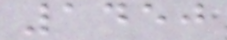1450
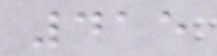415
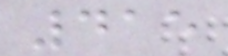415
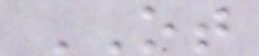OT
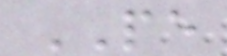PE
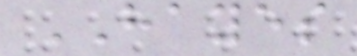HAYES
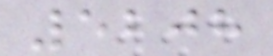5208
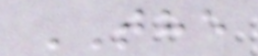THE
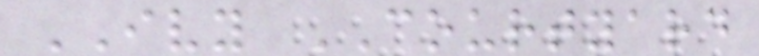IVY COURTYARD
